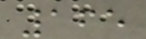165
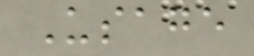Usage
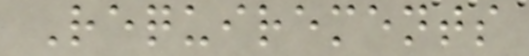Requirements
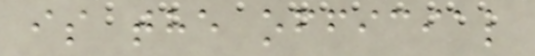is the official
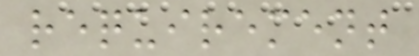requirement
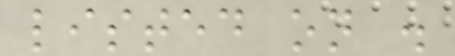listed on .
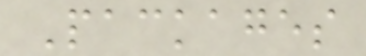Packages
